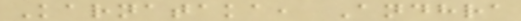Karnataka, Andhra
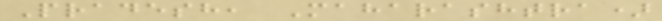Pradesh, Maharashtra)
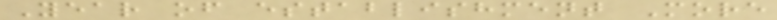Year of establishment More
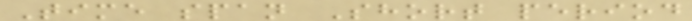Time span Short period
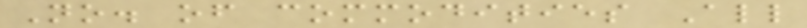No. of commodities All
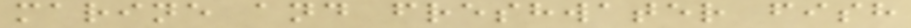marine and freshwater fish
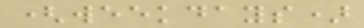(weekdays)
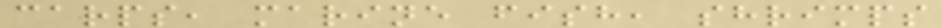carps, marine fish, shrimps
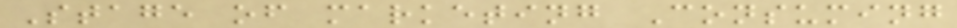Stage of marketing Consuming
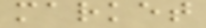market
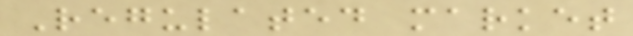Regulated market
